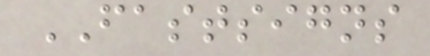FASTSIGNS
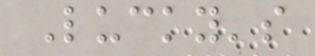Lucky's
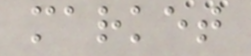market
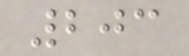203
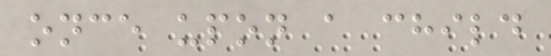once upon a child
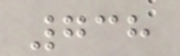738
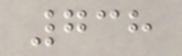738
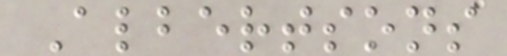Albertsons
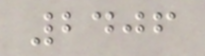2406
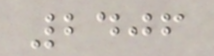2406
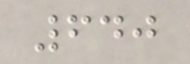640
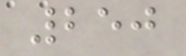250
